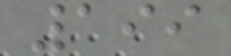199
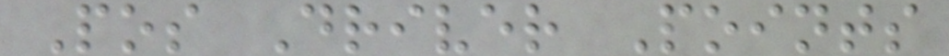Pos Driver Points
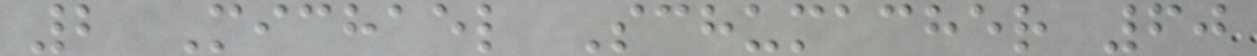2 Michael Schumacher 60
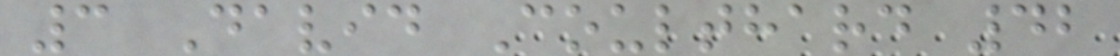3 David Coulthard 42
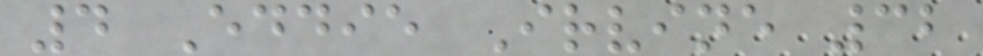4 Eddie Irvine 32
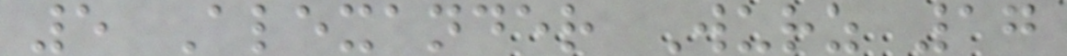5 Alexander Wurz 17
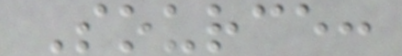Source:
